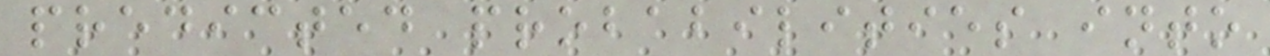predicted probabilities into
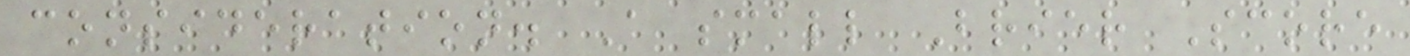consideration. A small Brier Score
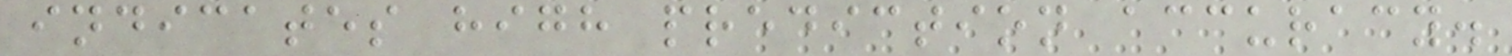indicates high prediction accuracy.
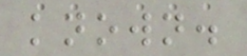known.
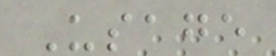Usage
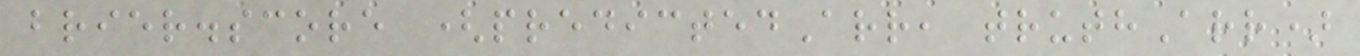brier.score (predictedArr, truthArr)
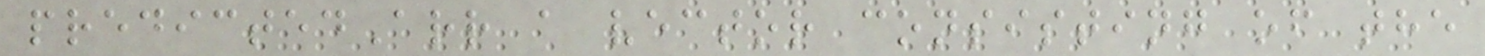predictedArr a vector consisting of the
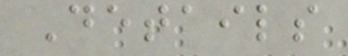Details
